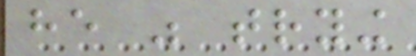he was trying
